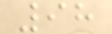98
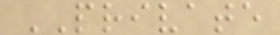PRIVATE
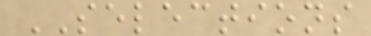SELECTIONS
